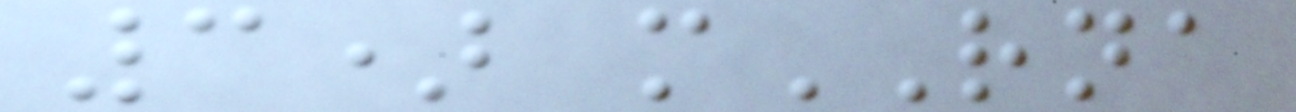3) mRNA
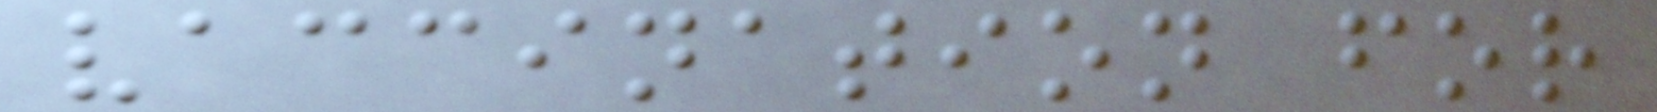vaccination for
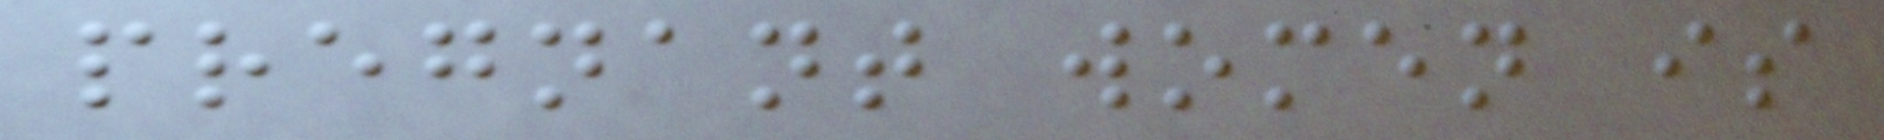pregnant women is
